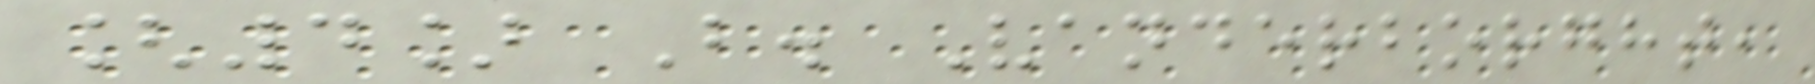[4] B. Vanderborght,
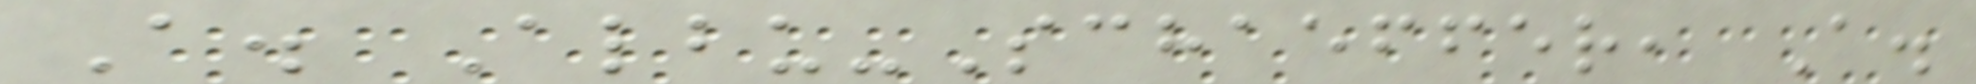A. Albu-Schaeffer, A.
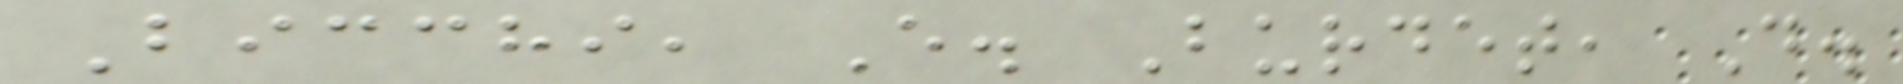Bicchi, E. Burdet, D.
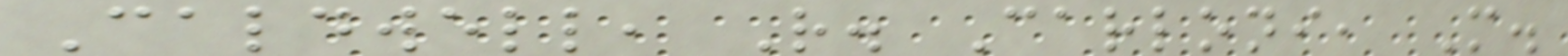Caldwell, R. Carloni, M.
